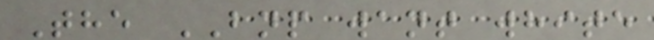The BNP want white
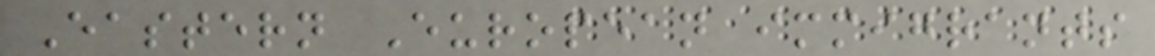Eastern European immigrants
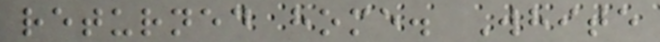returned home. White
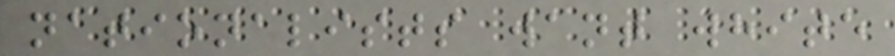nationalists want white
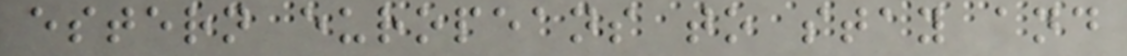estern europeans to stay and
